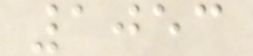1053
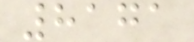8171
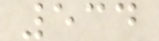534
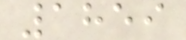1859
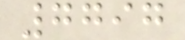7797
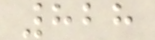828
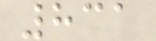831
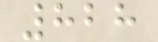828
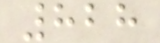828
